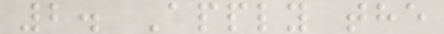2. Apply the
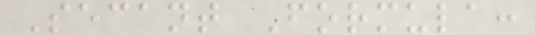Secant Formula:
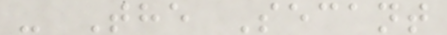- The Secant
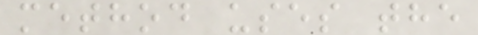method uses the
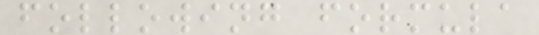following formula
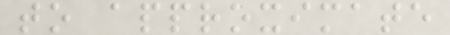to approximate
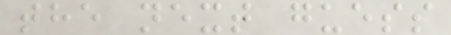the next guess
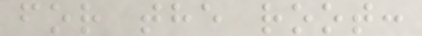for the root:
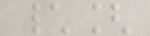\[
